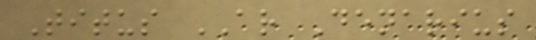Titus AR Denarius
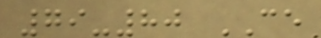79-80 CE
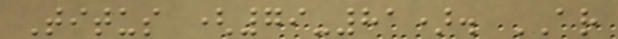Titus (79-81). AR
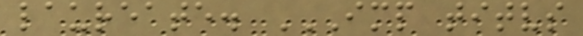laureate. IMP TITVS
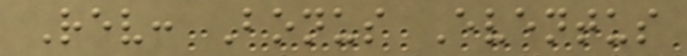Rev: Bonus Eventus
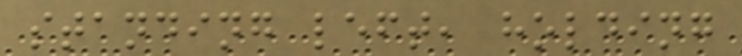standing left, holding
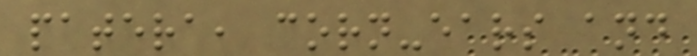patera, corn-ears and
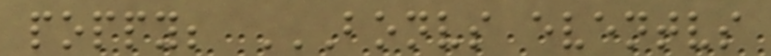poppy; BONVS EVENTVS
